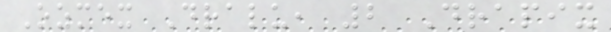Ozmex Dralu, 2 Drapix
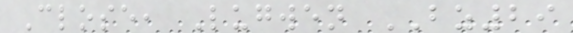Close, Lugwen BZ29
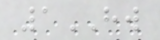1HW
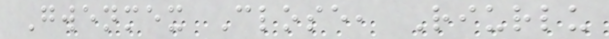Gwenmex Close, Riurlu
